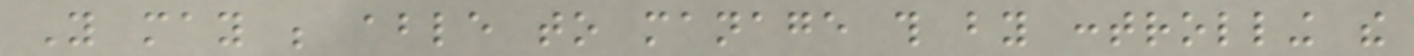You may be able to manage this by controlling the
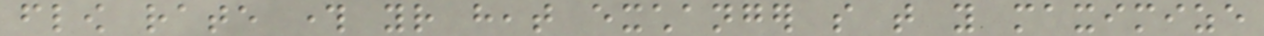flow rate through your heat exchanger so that you maximize
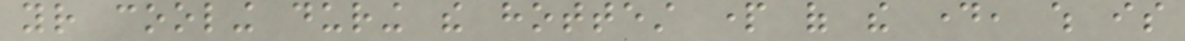your cooling during the hottest part of the day, which is
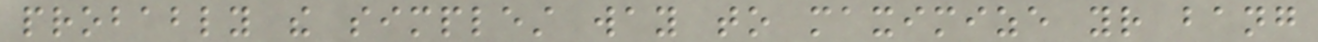probably the simplest way to maximize your bang
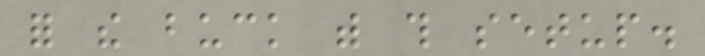for the buck with this setup.
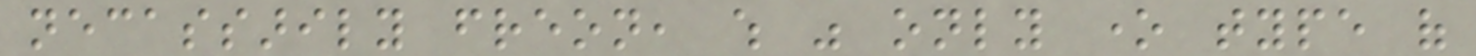necassarily freon, which was only one type of
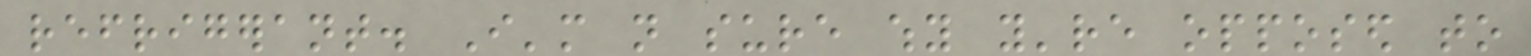refrigerant. I'm not sure why you're opposed to
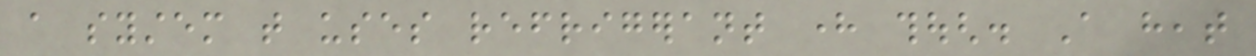a system that uses refrigerant here though. A heat
